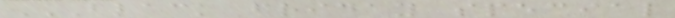BLACK FRIDAY SPECIAL
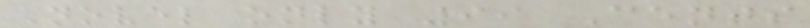Novel only 99 Cents
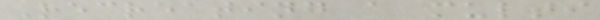Recreating a multi
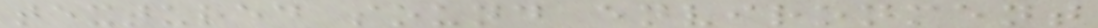textured sound environment
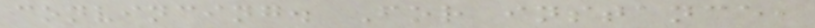convincing. For instance,
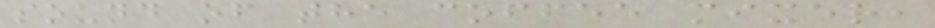sound of the coffee mixer,
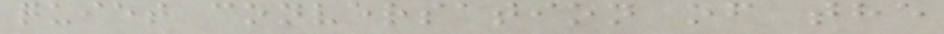quiet conversation of the
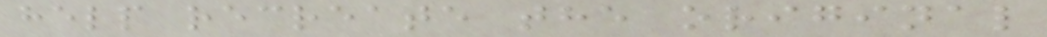help recreate the original
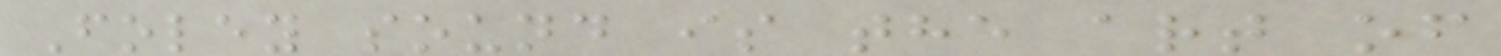Foley sound is the art of
